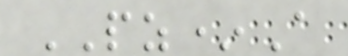PZ*A
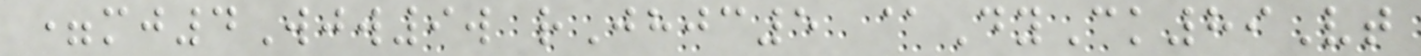=mj4Wjw9w rJhjc5 @DyCk89Vt
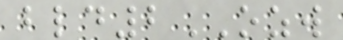bld2OZW
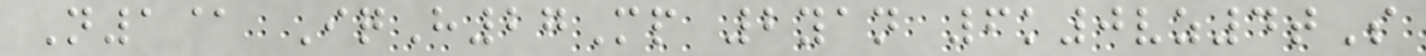N1@ IqH27Mp 2yan 6k0vz4tS
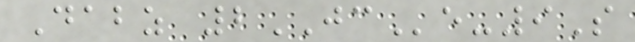Dabz 2JCe-9S
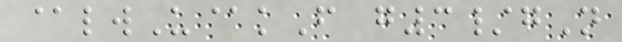@lwU@kF g3/gN
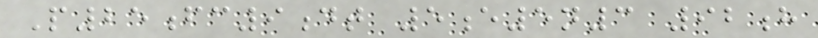P25fc9dt 5e5n3 92h
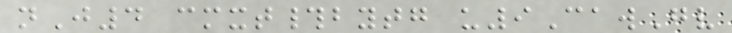nJ4 cmxt#bytg u9CawGv
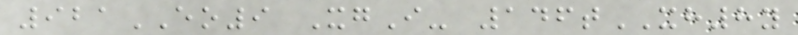921EO9 XgI- 146tXH8y
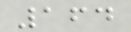164
